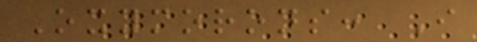Oxymorons: I
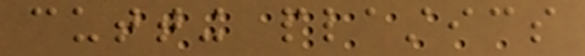cutting plastics
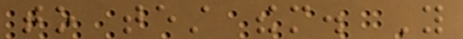to test them. You
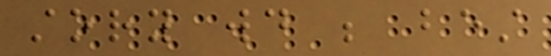story would be best
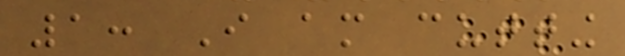1: I am cutting
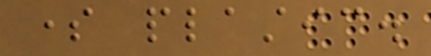some plastic.
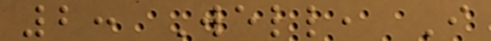2: Well, I
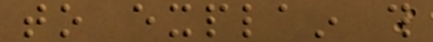to explain this
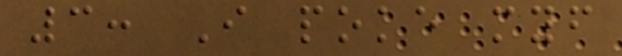3: I poke myself
